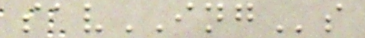savINGs
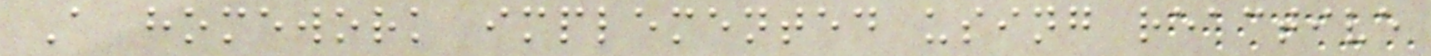A homework implemented using reactive
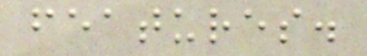features.
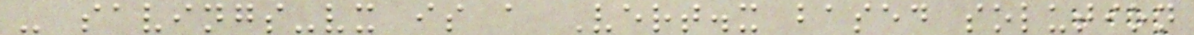- savings-vx is a Vert.x based solution
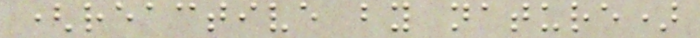(reactive by nature)
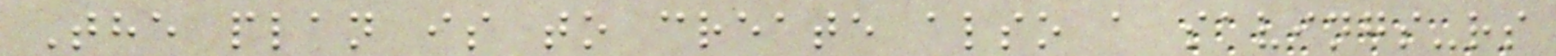The plan is to create also a savings-rs
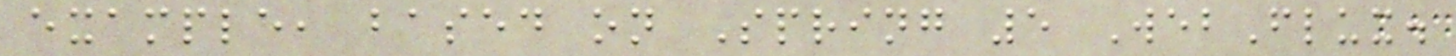example, based on Spring 5 WebFlux.
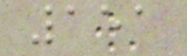151
